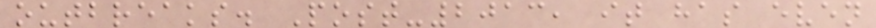outbreaks. Post-2013, it has even
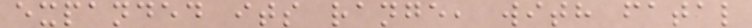expanded its range, with fatal
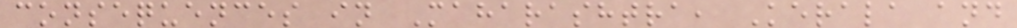consequences in Maharashtra, Kerala and
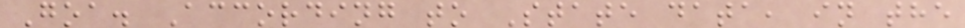Goa. According to State data, in the
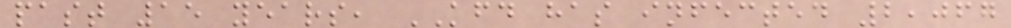past 15 years, KFD has infected 2,067
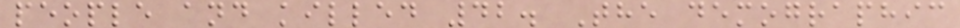people and killed 42. The demographic
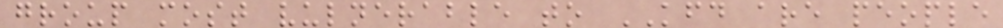group most vulnerable to KFD are people
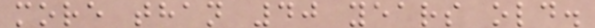more than 40 years old.
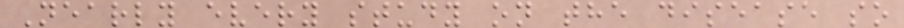Nearly every study on the disease so
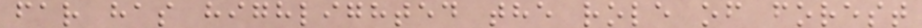far has highlighted the role of forest
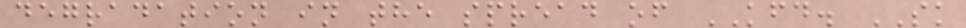degradation in the spread of KFD. SK
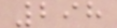298
